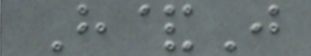H&J
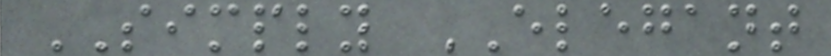SIMPLY ELEGANT
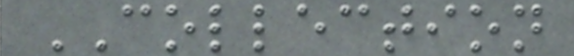COLLECTION
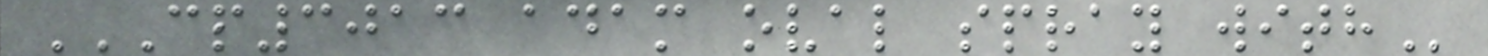CP3013 ADAM OVAL SPRAY WITH
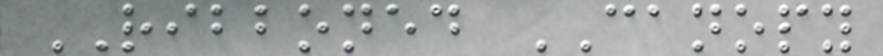RIBBONED CANOPY
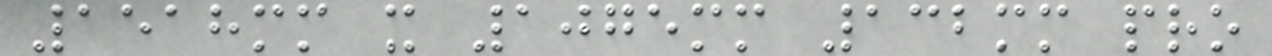1518mm x 1075mm 132mm pro
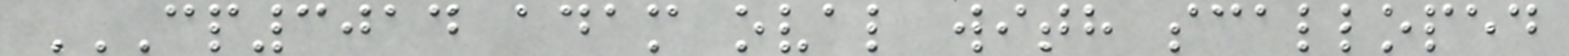CP3014 ADAM OVAL WITH SCALLOPED
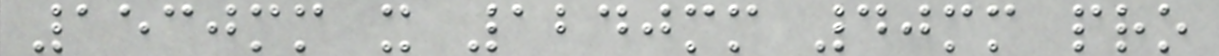1530mm x 1240mm 40mm pro
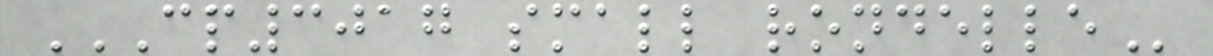CP3017 SMALL RONDELLE
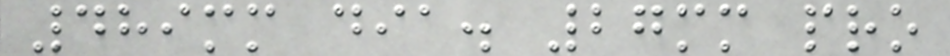489mm dia. 27mm pro
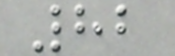82
